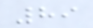89
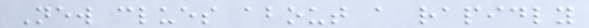New clues about a rapidly
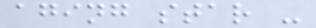aging star -
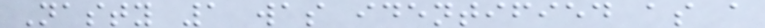Nasty 1 was identified as a
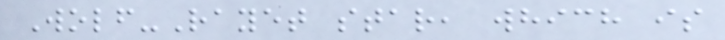Wolf-Rayet star, which is
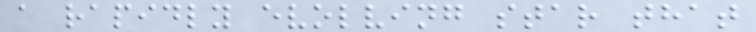a rapidly evolving star that
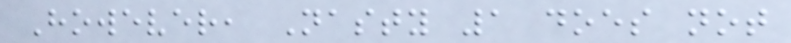However, Nasty 1 does not
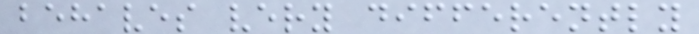behaves very differently
